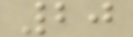20
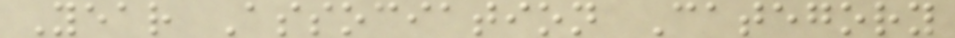Year Association Category
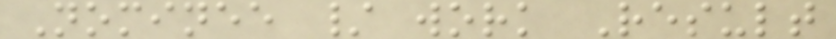Nominee / work Result
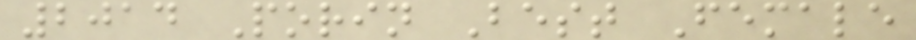2014 Porin Best Female
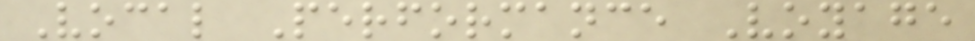Vocal Performance Voyage
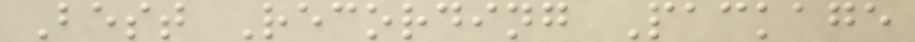Best Recording Package
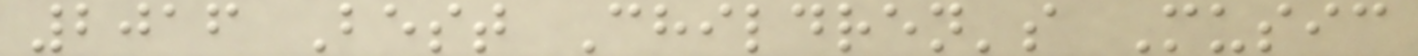2016 Best Children's Music
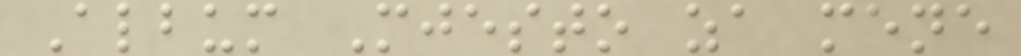Album Mjesto za mene
